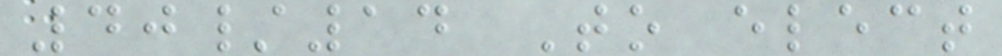40/14 To elect
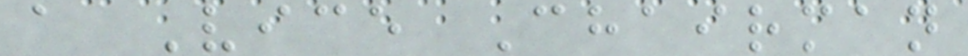a Vice Chairman
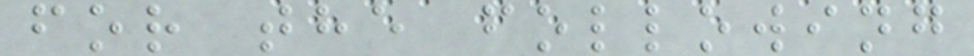for the following
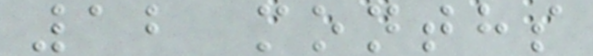12 months
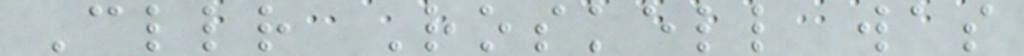Cllr Roskell was
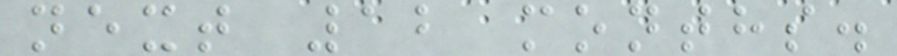next 12 months.
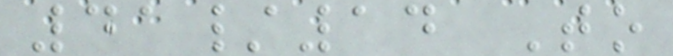41/14 To
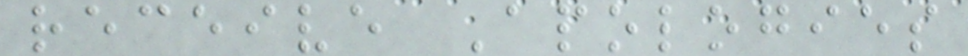receive Apologies
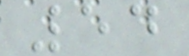54
